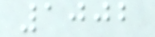1002
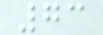73
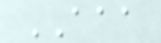AAA
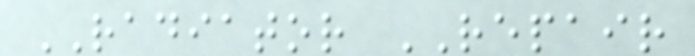RADIATOR REPAIR
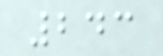243
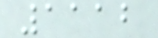1112
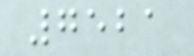7521
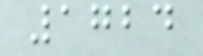1724
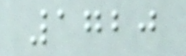1720
